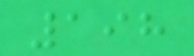198
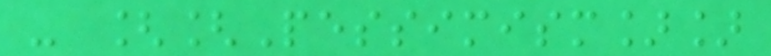- [[Pessimism]]
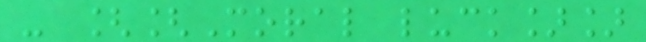- [[Moral luck]]
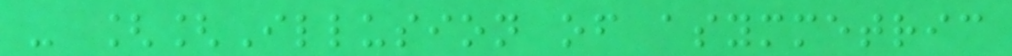- [[Illusion of asymmetric
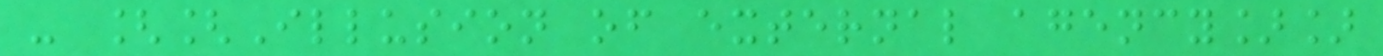- [[Illusion of external agency]]
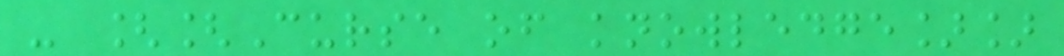- [[Curse of knowledge]]
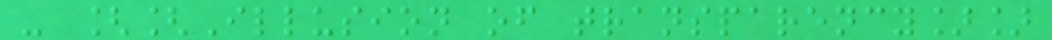- [[Illusion of transparency]]
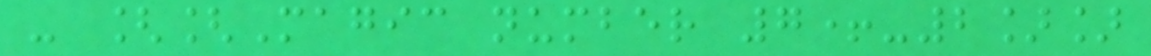- [[Magic number 7+-2]]
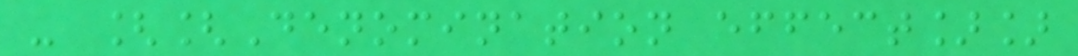- [[Denomination effect]]
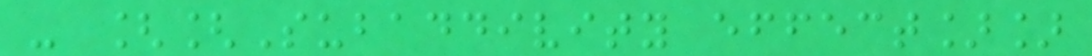- [[Subaddivity effect]]
